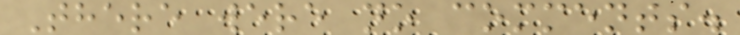There were no comments.
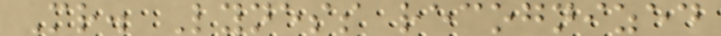Mr. Lyness recognized
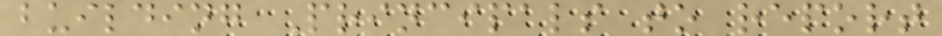building Principals to report
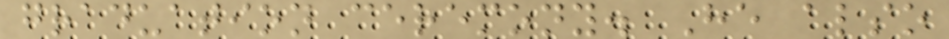graduation ceremony. He also
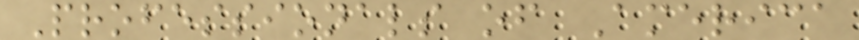Professionals of America
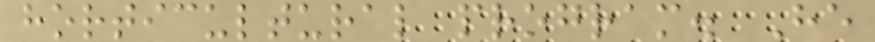horticultural program. He
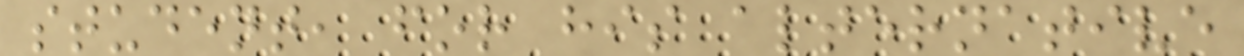student, for his alternative
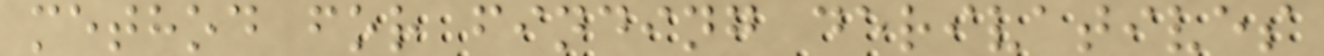method for finding derivatives
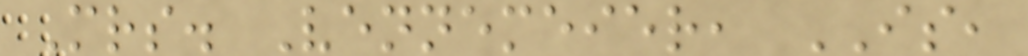Mrs. Vennemeier, IS,
